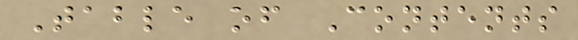Table of Contents
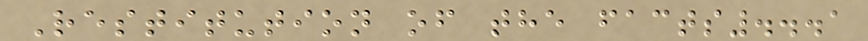Restitution of the facts...1
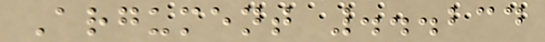Argument ...234
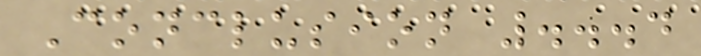Conclusion ...4
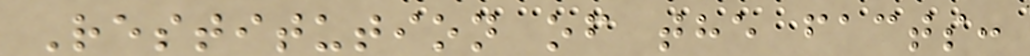Restitution of the facts:
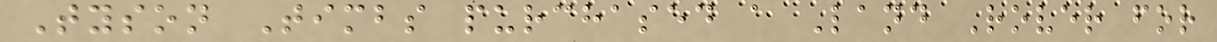Tyson Timbs purchased a Land Rover for
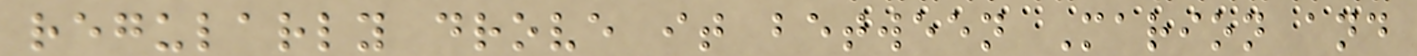regularly drove it between Marion and
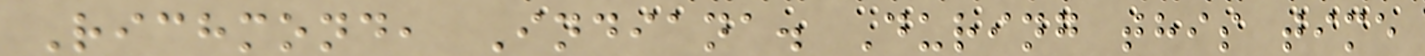Richmond, Indiana. During this time
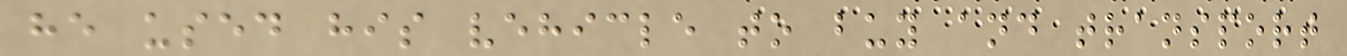he used his vehicle to buy and transport
